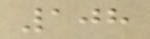108
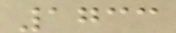1733
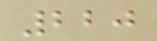220
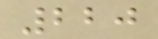220
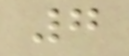7
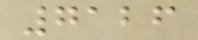7126
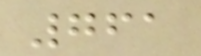761
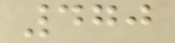470
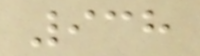938
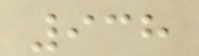938
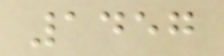1457
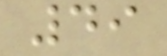49
